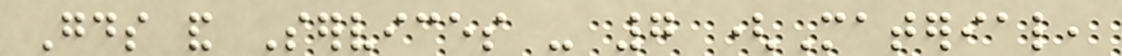Goods and Services - 7 (Material,
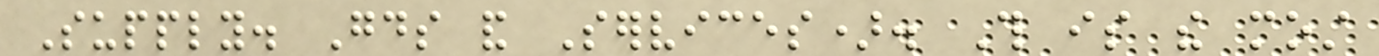Supply. Goods and Services). This is the most
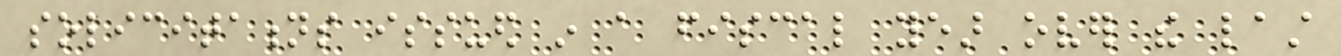solicitations issued in a fiscal year over the last
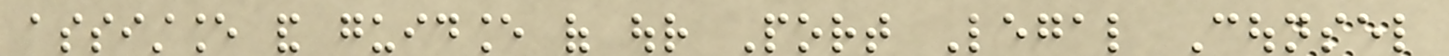assistance and guidance of our Port Legal Counsel
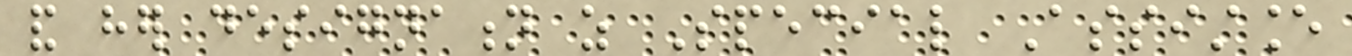and her designation as Special Assistance
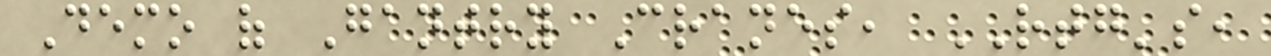Demo of Gantry Cranes, RTG's,
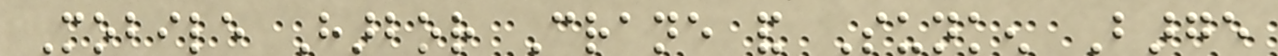Mobile Harbor Crane and Sunken Barge
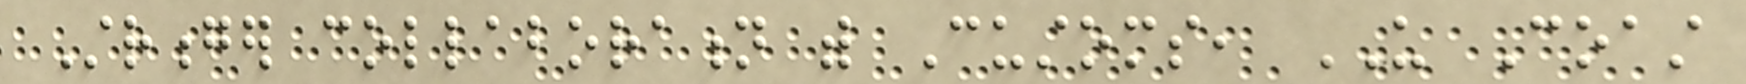Stronger collaboration with Customs, US Coast
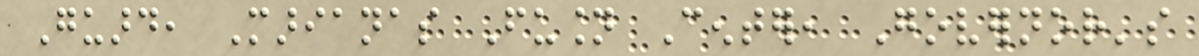Guard, Marianas Fusion Center, Governor's
